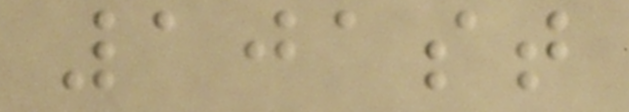101st
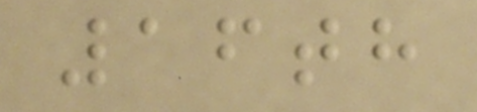16th
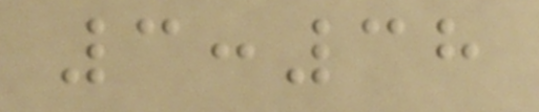3:38
